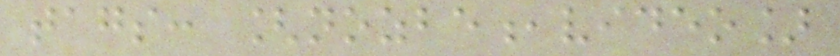tags: [nozbe,video]
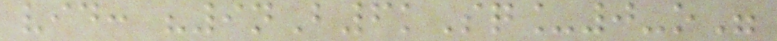vid: "9nB6kSq_0-o"
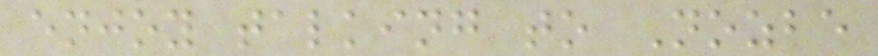enjoy talking to Nozbe
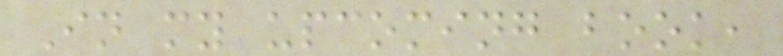In my upcoming book,
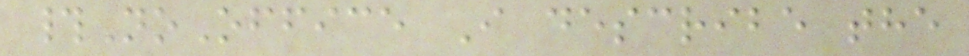#NoOffice I describe the
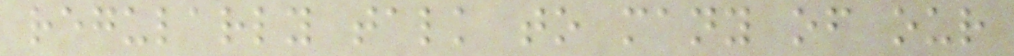regularly talk to many of our
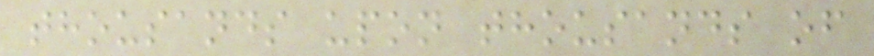thousands upon thousands of
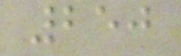250
